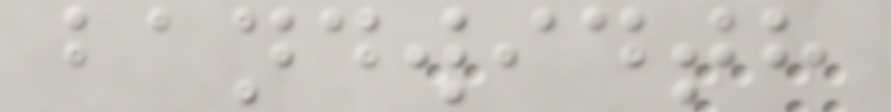bandwidth
